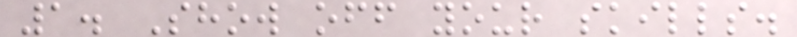1. Show off your skills.
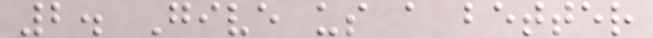2. Give us a better
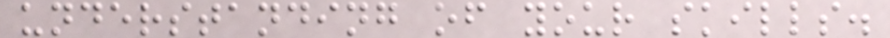understanding of your skills.
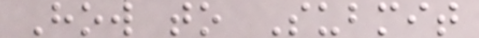How to Submit
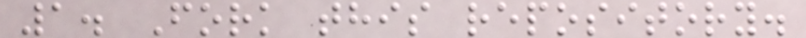1. Fork this repository.
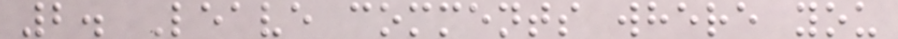2. Leave comments where you
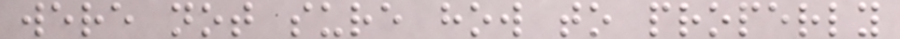were not sure how to properly
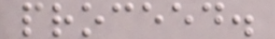proceed.
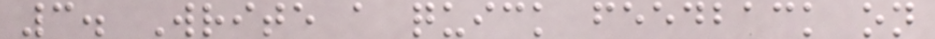3. Write a quick feedback on
